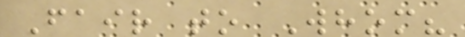Fair to Whom?
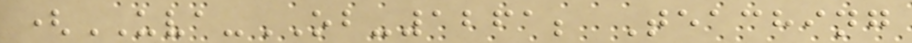(UVA-OB-1261; Teaching
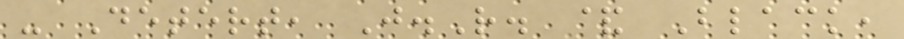- Detert, J.R. & Black,
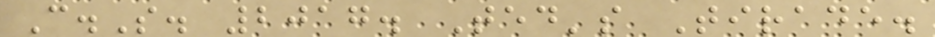C.S. 2017. Ted's Tirade.
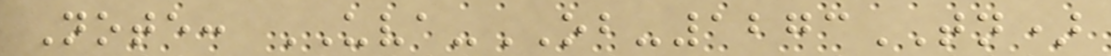Note: UVA-OB-1273TN)
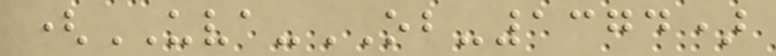(UVA-OB-1374)
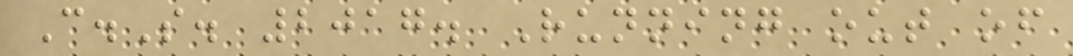C.S. 2017. Running out of
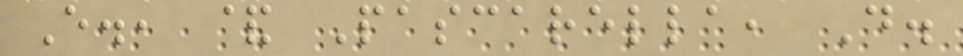E., & Pascarella, D.
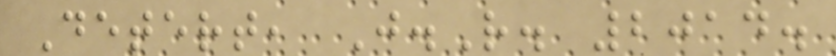Detert, J.R. 2014.
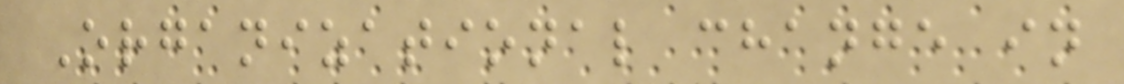Organizational change in
